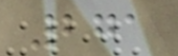271
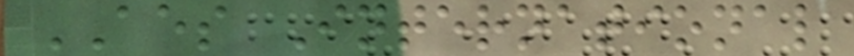AES International
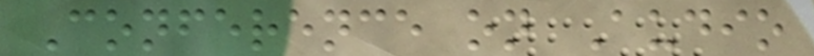Conference on Audio
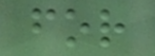for
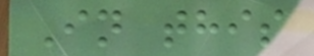In this
